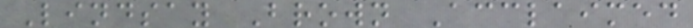Lindsay Brown Acclaimed
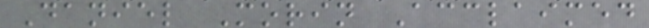Daniel Morin Acclaimed
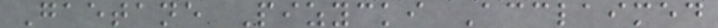Gaetane Pizycki Acclaimed
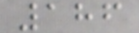186
